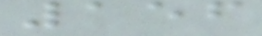156
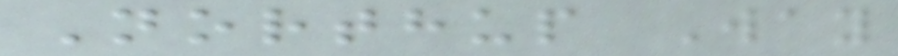Northup Way
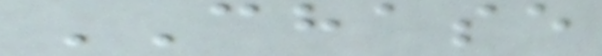CHASE
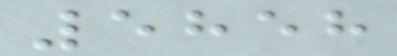5858
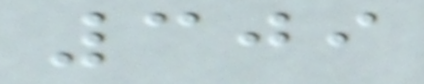309
